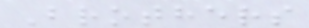Brothers
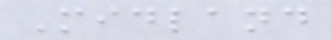Midland
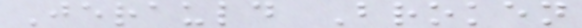Jerauld Broken
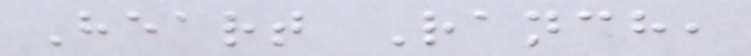Heart Ranch,
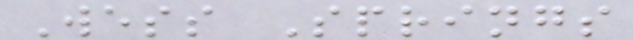Wess Springs
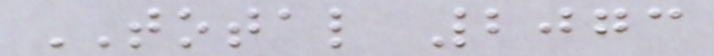TOTAL 2073
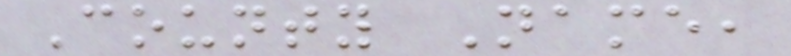County Name,
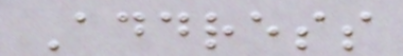Address
